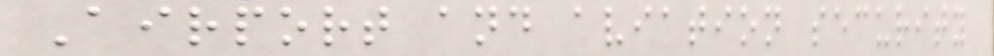Airport and aviation security
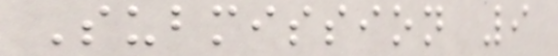Submission 9
